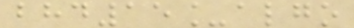bhd15_algo
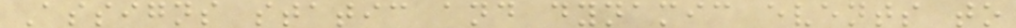Assigns static and dynamic events to
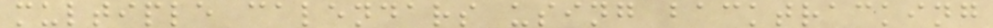multiple calendars using backtracking
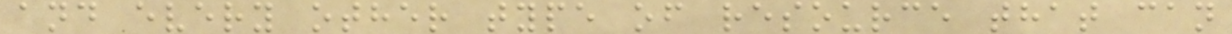and every other type of resource that can
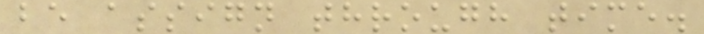be assign through time.
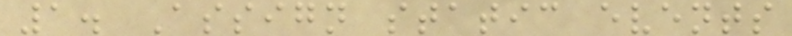1. Assign static events
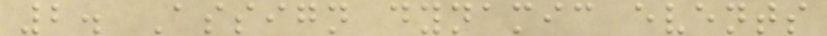2. Assign dynamic events
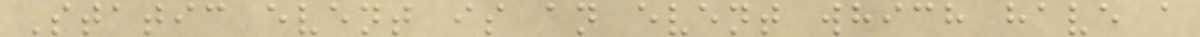Static event is an event which have a
